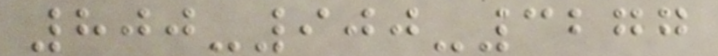800-900-3277
